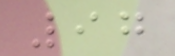97
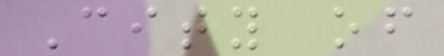City of
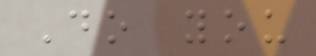Do you
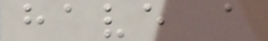have a
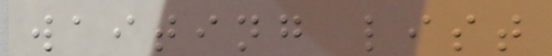waiting list
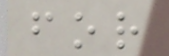for
